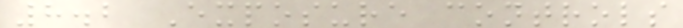8.2 Exposure controls
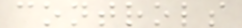controls
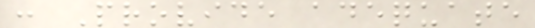: Provide adequate
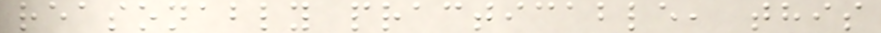reasonably practicable, this
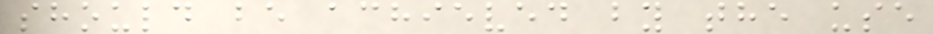should be achieved by the use
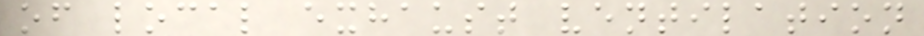of local exhaust ventilation
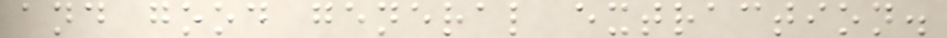and good general extraction.
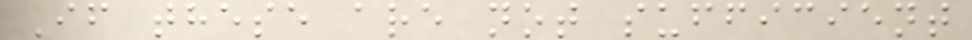If these are not sufficient
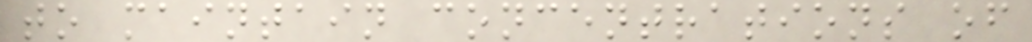to maintain concentrations of
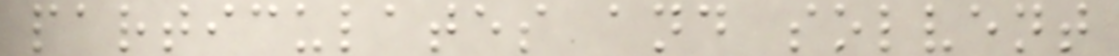particulates and solvent
